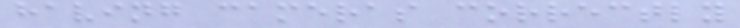having cameras correctly
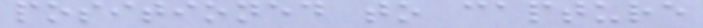positioned to capture
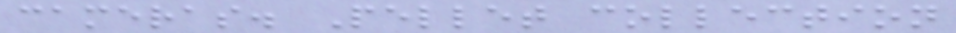cameras. Pellet collection
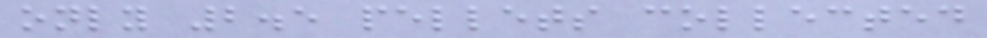only 2.5 pellets collected
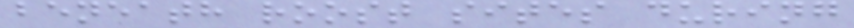beneath roost sites during
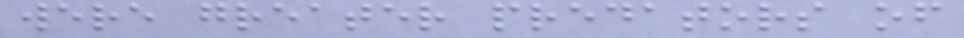were greater predators of
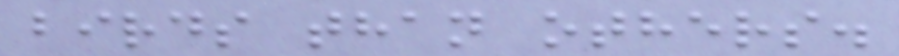birds than others.
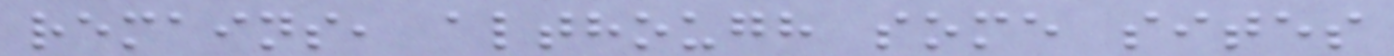remains, although some sites
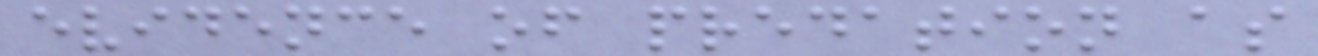evidence of predation as
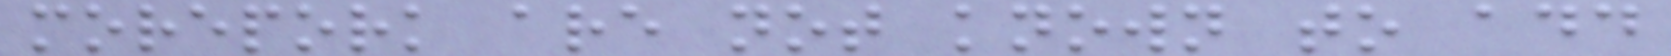morepork are not known to add
